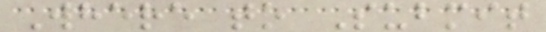Where to Submit
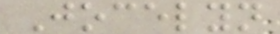Jocelyn
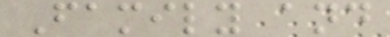Family and
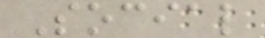Social
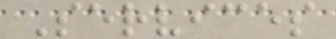Services
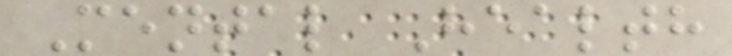Mental Health
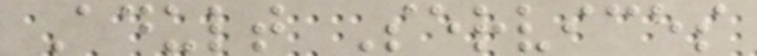Adult Services
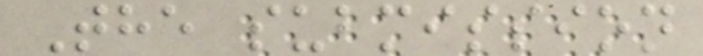The submission
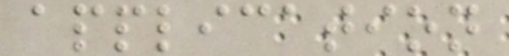application
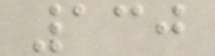130
